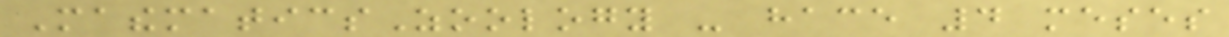MathematicsZoology - hace 4 meses
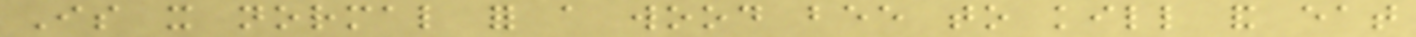Is it normal for a wood bee to kill and eat
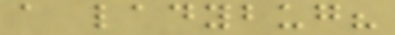a ladybug?
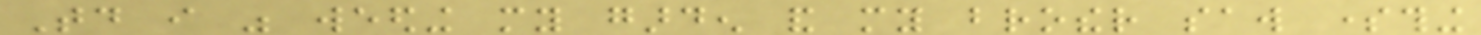Today i was weeding my garden and my brother saw something
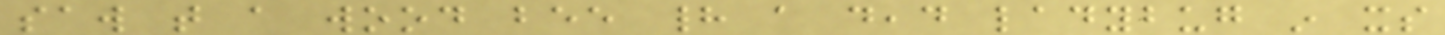saw that a wood bee had a dead ladybug in its
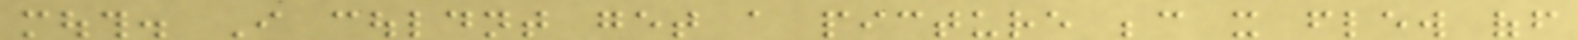mouth. I couldnt get a picture because it flew off
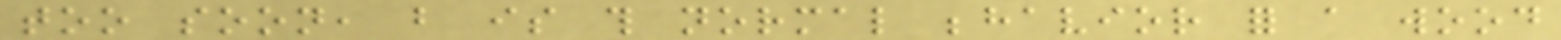too soon, but is this normal behavior for a wood
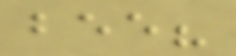bee?
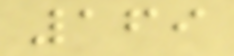169
